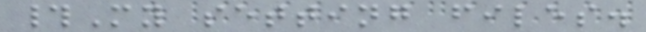#My setting files.
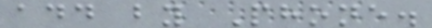add by Phone.
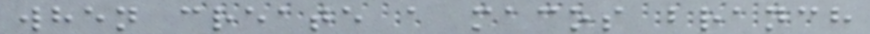when create a macos branch
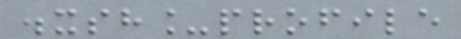.xsh_profile
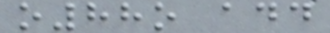o88o add
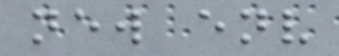new env
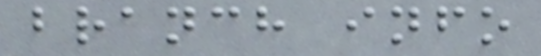branch info
